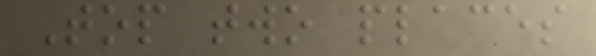Top two places
